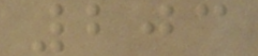203
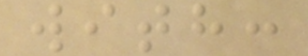with:
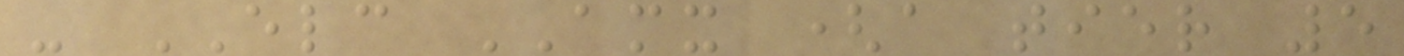- ELC AMX (a tier 5
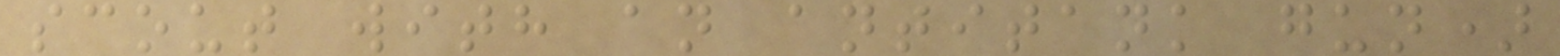scout with an antitank gun)
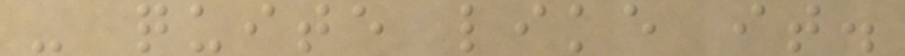- quite like it.
